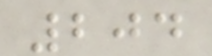204
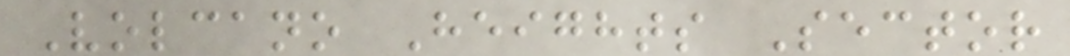Volcano Heights Sector
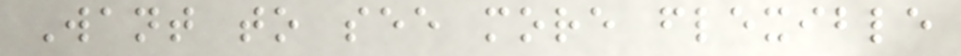Want to see more flexible
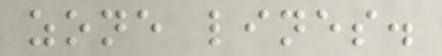zone lines.
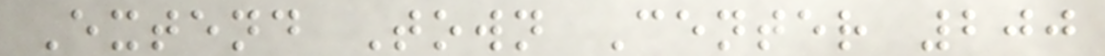Extend Town Center 200
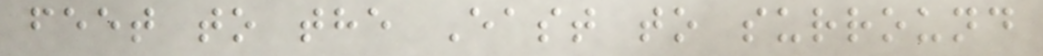feet to the East to surround
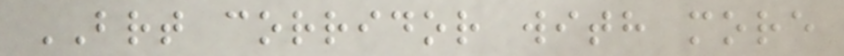BRT corridor with more
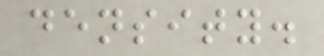density.
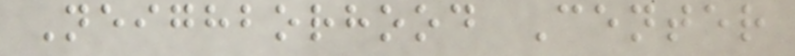Neighborhood Center
